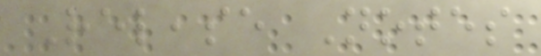Release Notes
